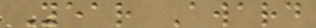Year Award
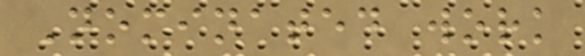Nominated work
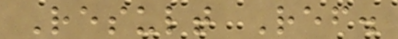Result Ref.
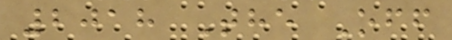2018 The Off
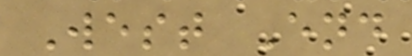West End
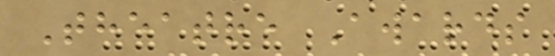Theatre Awards
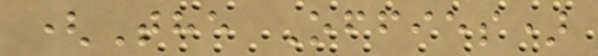(The Offies)
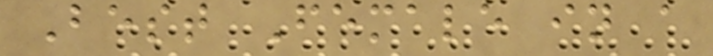Best Female in a
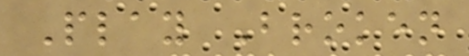Play Broken
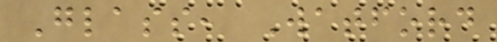Glass, Watford
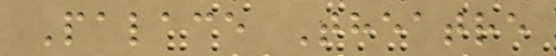Palace Theatre
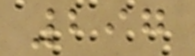297
